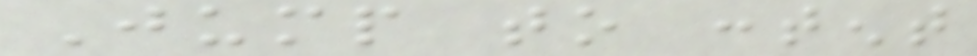Jump to content
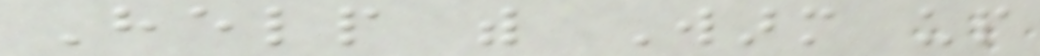Help with Warm up
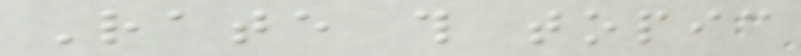Rate this topic
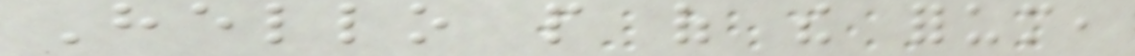Hello people of the forum,
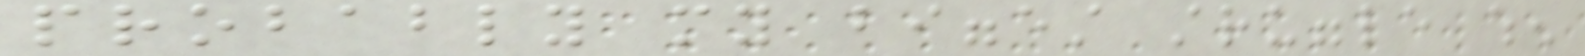probably my biggest struggle when
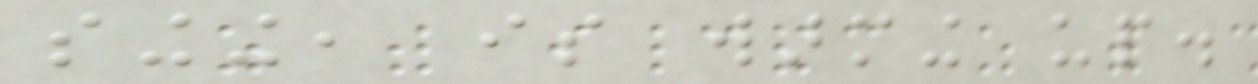singing, is warming up.
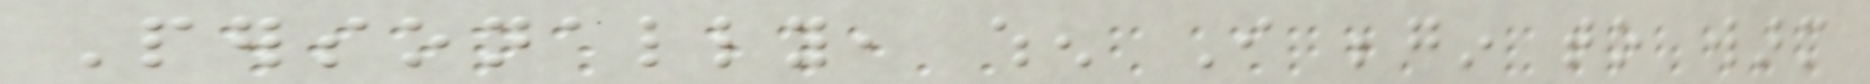Personally, when I begin to warm
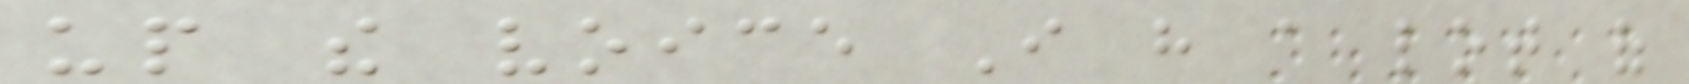up the voice I have a lot of
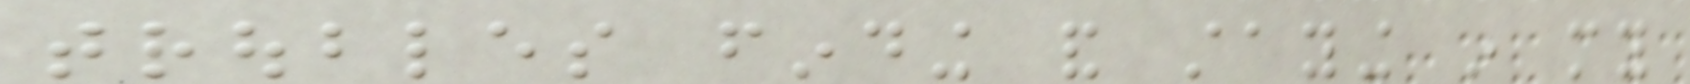troubles finding and staying in my
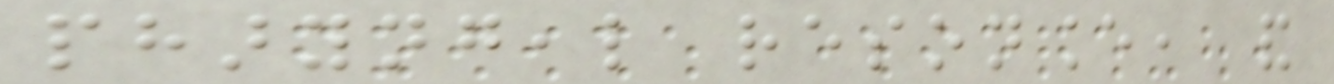pharyngeal resonance, and
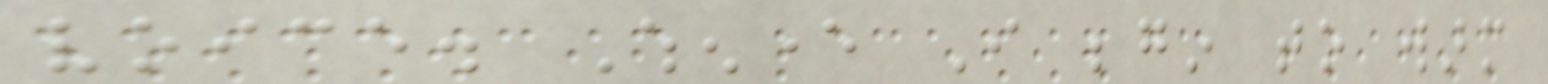voice. Whenever I begin to warm
